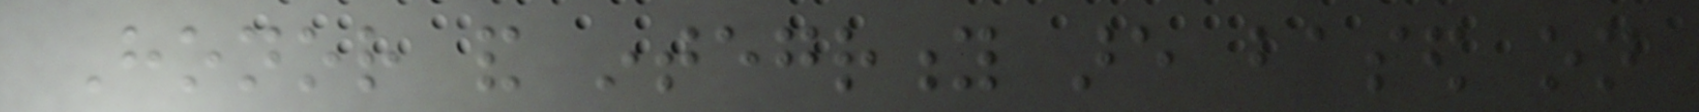Honor and integrity are based on
